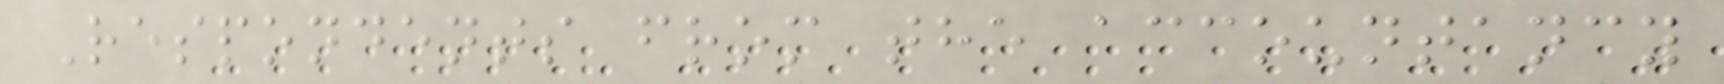Respondents from the accountancy
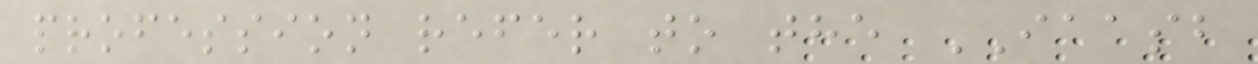profession refer to the IAASB
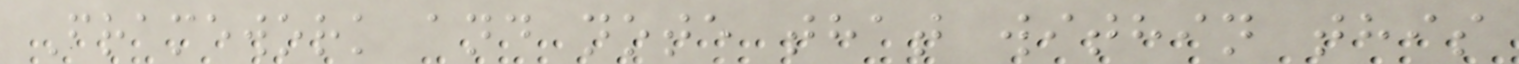Framework and note that within this
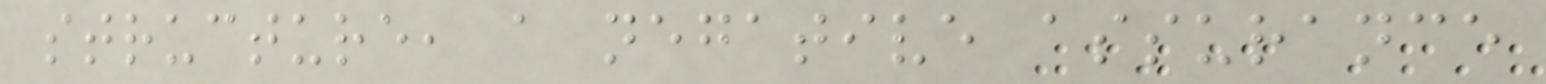structure, a negative assurance
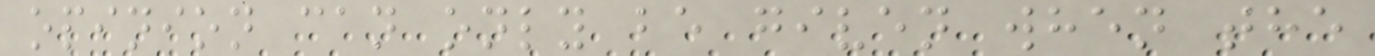opinion can only be given when the
